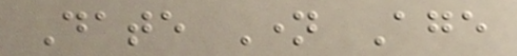Date Name Age
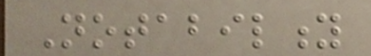Notability
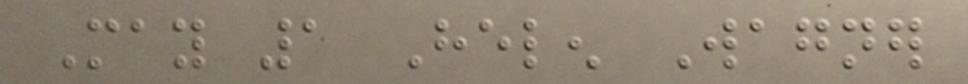May 1 Helen Wagner
